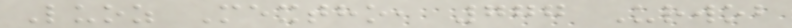Luoz Mextho, 777 Urwob
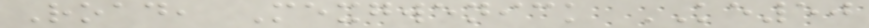Road, Mexgwenick KE50
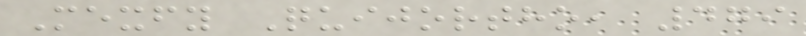Mexfy Quijortho, 479
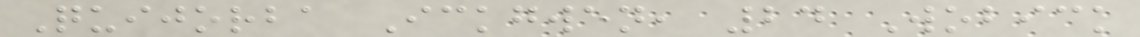Quijorba Ickgwen, 24 Wobick
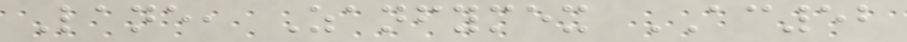Lane, Zanfymex AC52
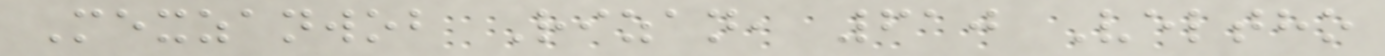Mexzanwob Rizan, 610 Veltho
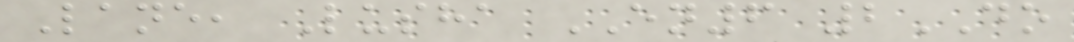Lane, Lusha EN6 2DO
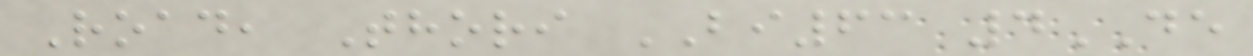Road, Thori BI63 4DE
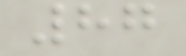87
